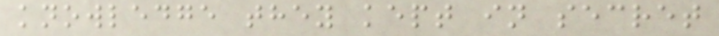knowledge they kept in secret
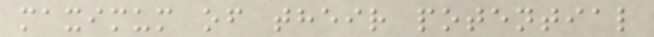maximum of their potential
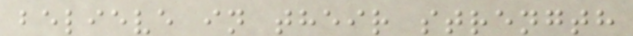believe in their strength
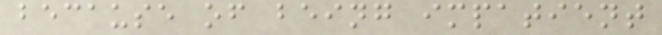because of being impatient
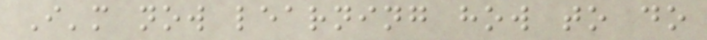I'm now learning how to do
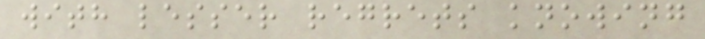with lesser regrets knowing
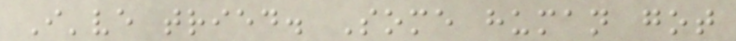I've tried. Some human got
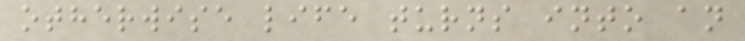otherwise life turns into an
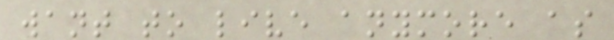want to live anymore as
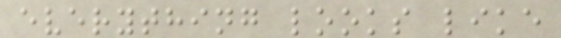everything looks like
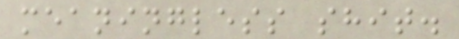meaningless shit.
